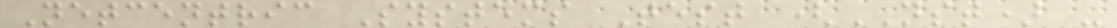Netcentric Systems Test (NST) -
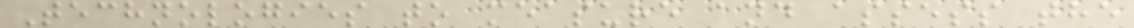Technologies to measure and assess the
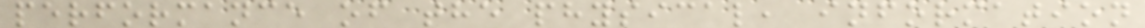performance of the physical, information
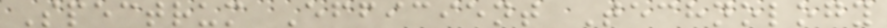Spectrum Efficient Technology
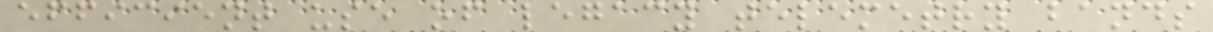efficient use of legacy telemetry bands
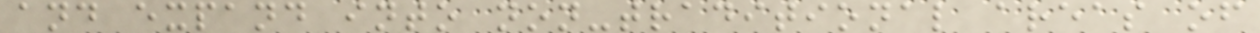and expand into non-traditional areas of
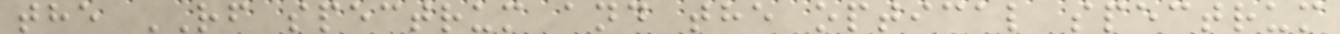the RF spectrum and the optical spectrum
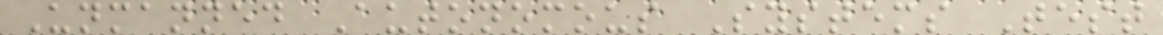Unmanned Autonomous Systems Test
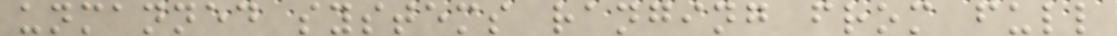unmanned systems ranging from full
